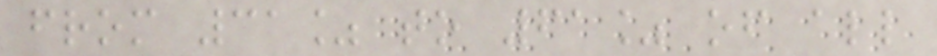from 31% to 61% of all
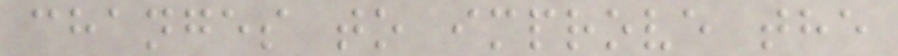changes to improve the
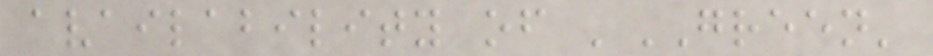availability of 'GREEN'
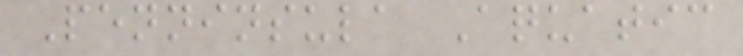Penninsula Aquatic
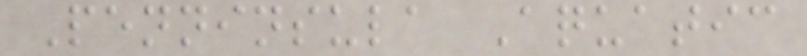Penninsula Aquatic
